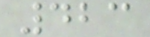423
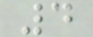4
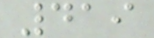419
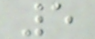5
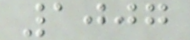1007
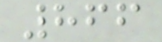866
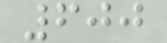600
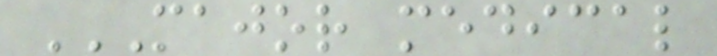MAJOR MEDICAL
